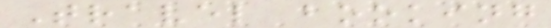Travel booking
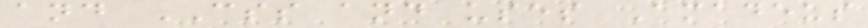and CSS and uses Amadeus
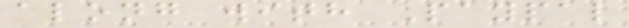along with Paypal
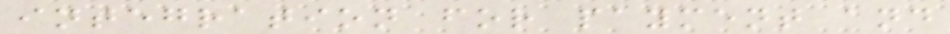integration for payment and
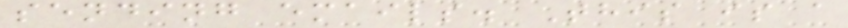sending emails. This is a
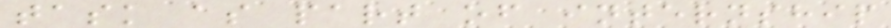task as part of internship
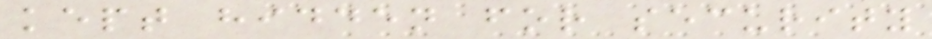kept hidden for security
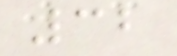32
